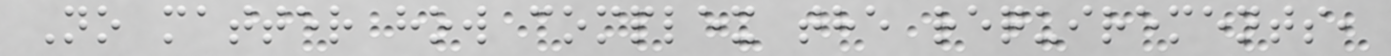No matter how complex the requirements,
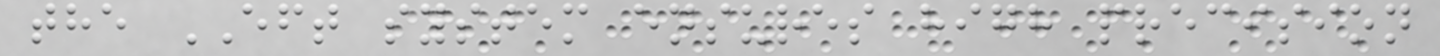the EFT system ensures high precision
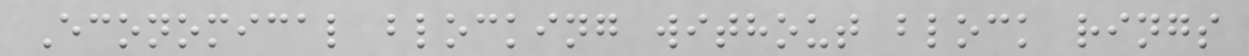Economical blocking without block rings
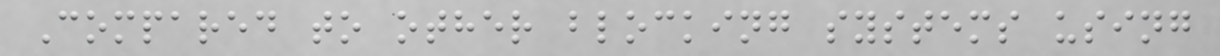Compared to other blocking systems using
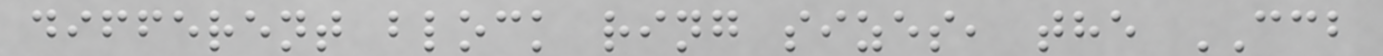different block ring sizes, the CCB
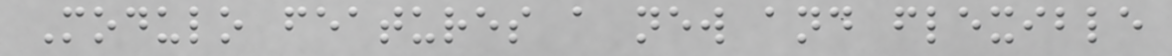Modulo features a new and flexible
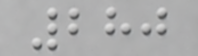280
